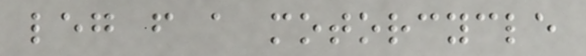leg from a motorcycle
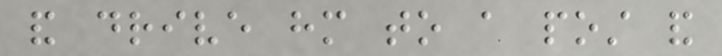and drive him to a post and
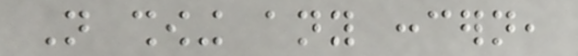Not showing any concern,
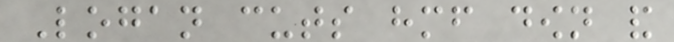Logan cuts himself down and
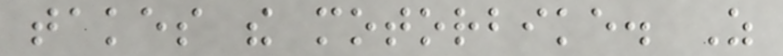takes the motorbike. As
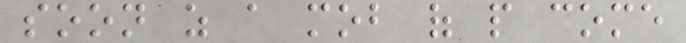soon as a mob of people come
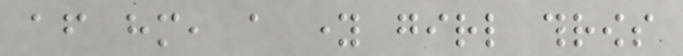after him, a young girl throws
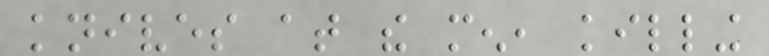knives at the men, killing
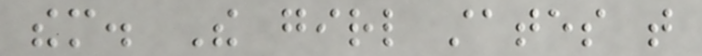them. The girl states that
